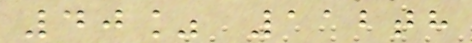40% 112th
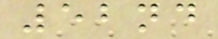52nd
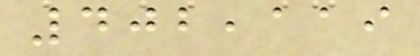402,119
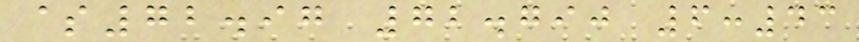$72.97 72.790 6:43
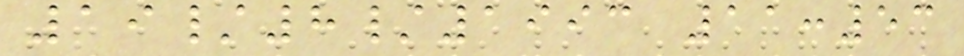19/8/1993 11:53
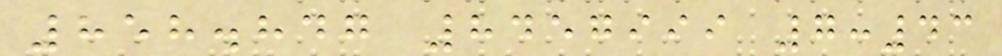858.847 8457999 7:43
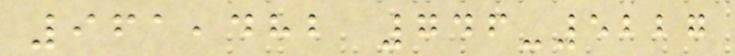961,482 746-5227
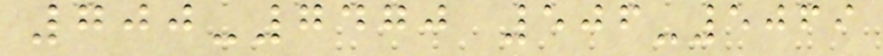700-7470 506-5069
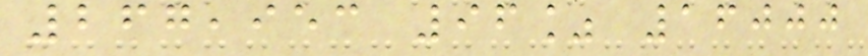267,953 96% 16000
